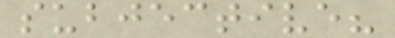subjective?
